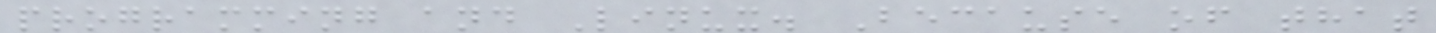programming and Linux. Because of that
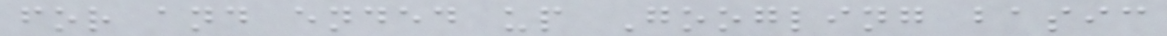for and ended up Googling basic
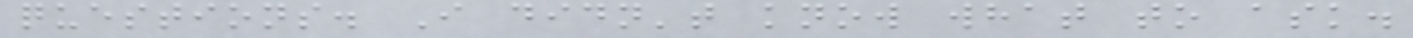questions. I didn't know what to ask.
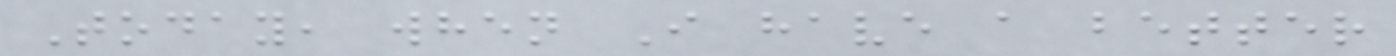Today, when I have a better
